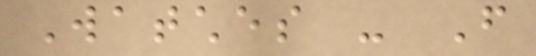Watches - From
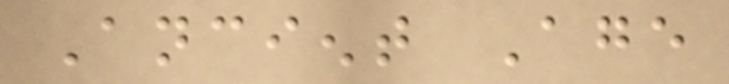Ancient Age
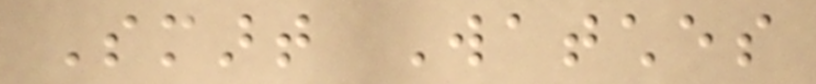Smart Watches
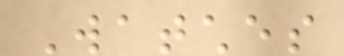Watches
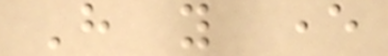Have you ever
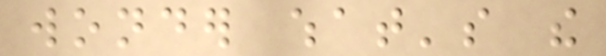wonder what's the
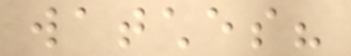watches?
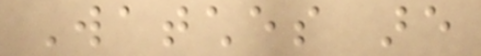Watches are
